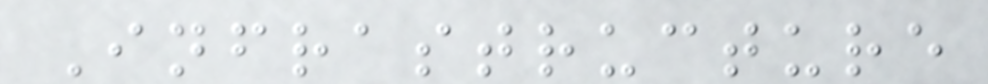Infrastructure
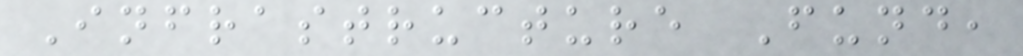Infrastructure Fund,
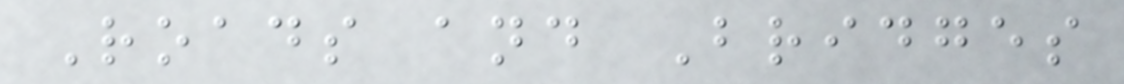Roads and Bridges
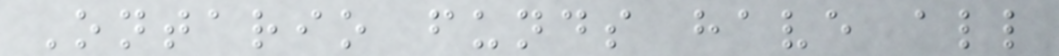Ontario funds have all
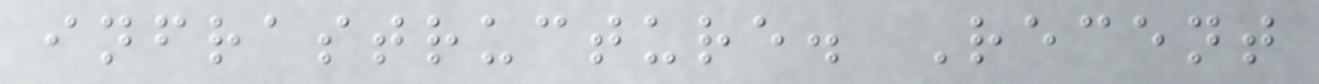infrastructure. Recent
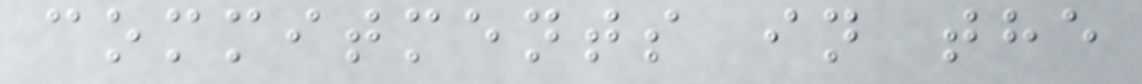commitments in the
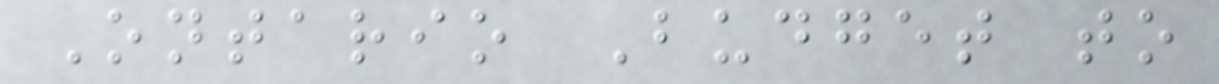Ontario Budget to
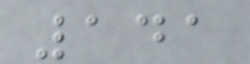141
